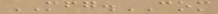MFG.COM
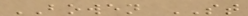BOWEN ST
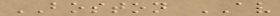BOSTON AV
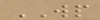WP
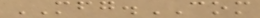MFG.COM
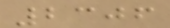2306
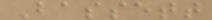Bassett
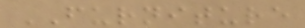FURNITURE
